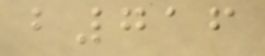b716
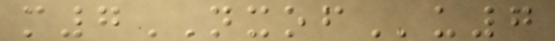m7NXOFu7
